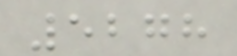5278
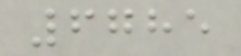6785
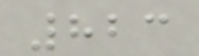823
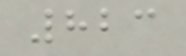823
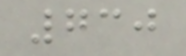730
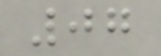07
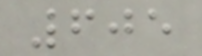605
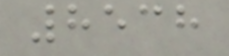8538
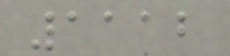1112
